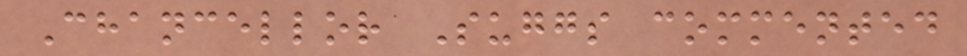Chancellor Suggs commented
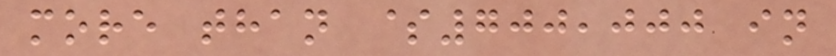more than $700,000 in
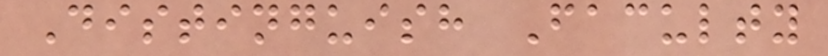Distinguish Faculty
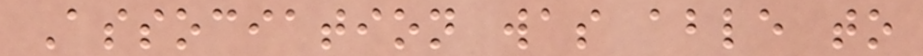Association was able to
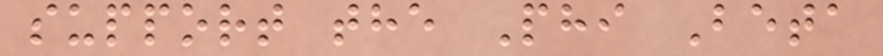support the Phi Beta
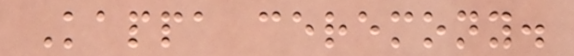Kappa ceremony.
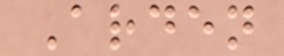Arden
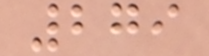279
